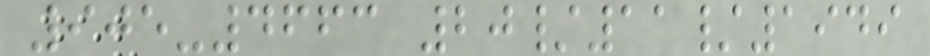905-4663 20/11/1949
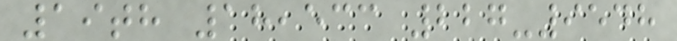19th 18,533 227-9548
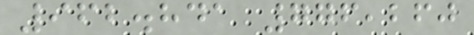962.841 776,260
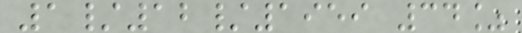1/12/1959 34%
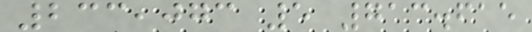233,073 5 713.615
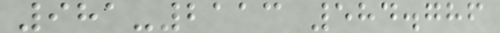981-2113 584.786
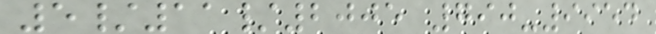5/11/2005 790-9954
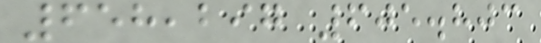658,297 605.803
